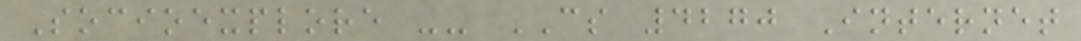Socioexplore -- CS 4270 Internet
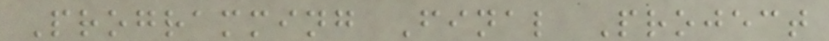Programming Final Project
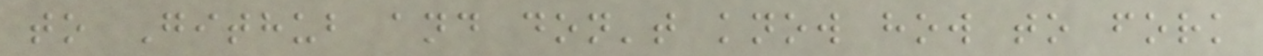to Github and don't know how to fork
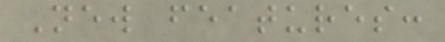New features:
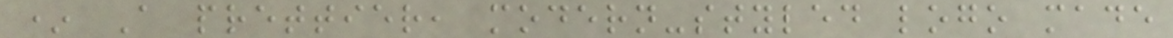* A prettier, modern-styled logo made
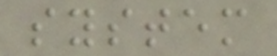system
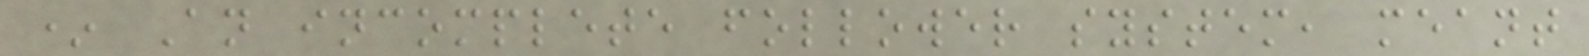* An incomplete follower system, meant
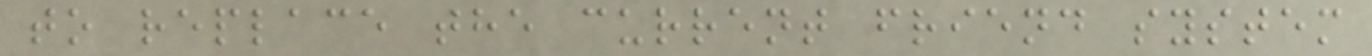to replace the current friend system
